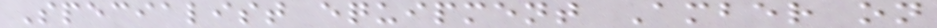Specialist equipment Amber on
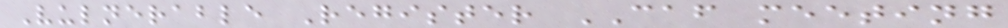Vulnerable Register CAF meeting
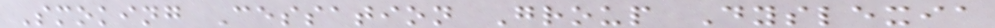Smoking Cessation Group Dyslexia
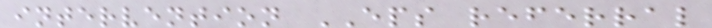intervention EPS referral
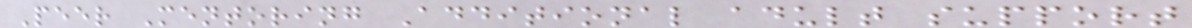Peer Mentoring Additional adult support
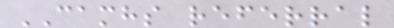CAMHS referral
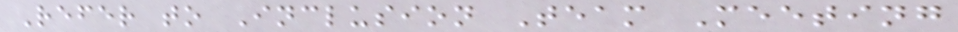Refer to Inclusion Team Meeting
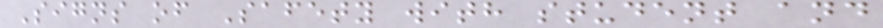Signs of Safety with student and
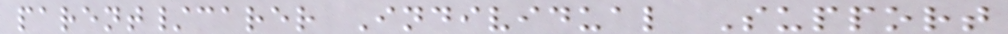parent/carer Individual Support
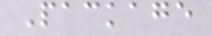Package
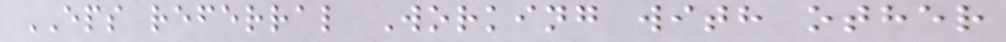EPS referral Working with other
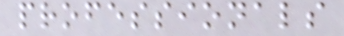professionals
